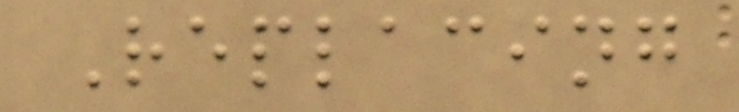Replacing
